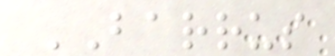BARRUS
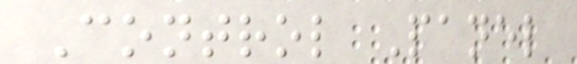Control Panel
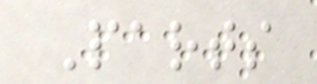Parts
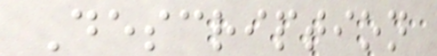Description
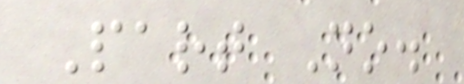Part No.
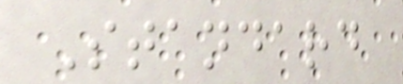Standard
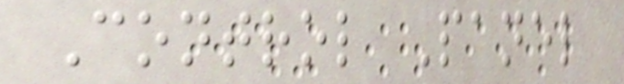Control Panel
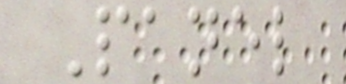Panel
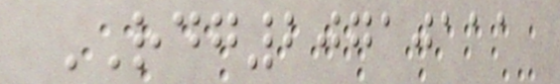RDG20710111
